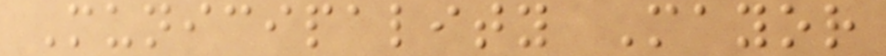Municipality Mayor
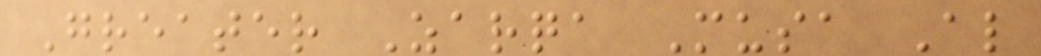Greater Zarqa Musa Al
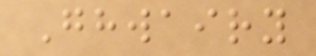Ghwairy
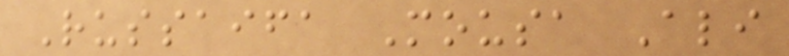Russaifa Mousa Ali
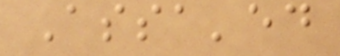Assa'ed
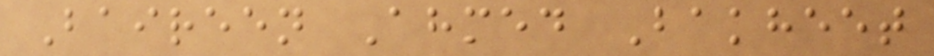Baireen Ahmed Bakheet
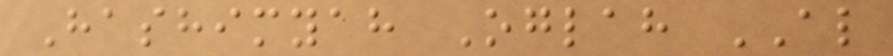Hashimyah Oglah AL
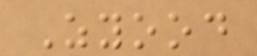Zyood
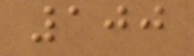100
